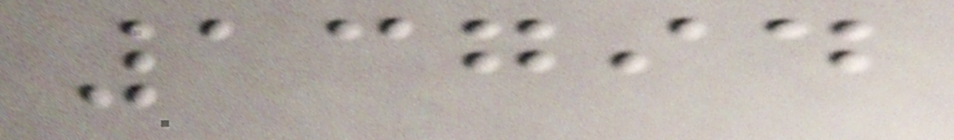13794
